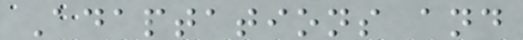Adaptations and
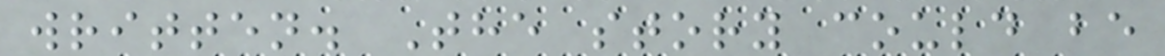written. The story could be
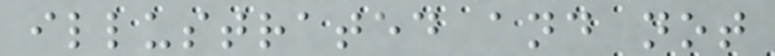illustrated and not
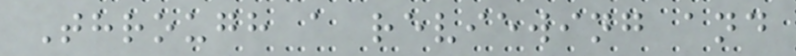Through a reviewing and
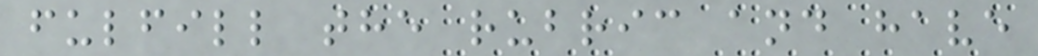fulfill the rubric and have
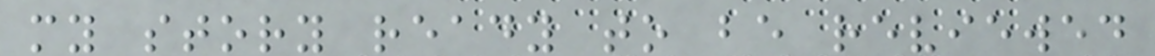my story ready to be reviewed
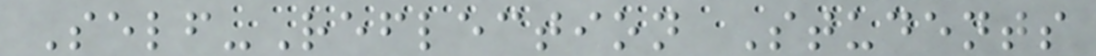Self-Reflection Students
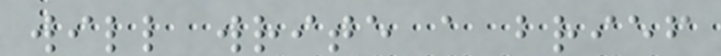will write a brief
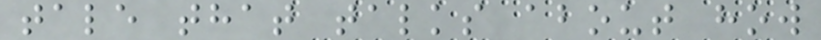tale that talks about how
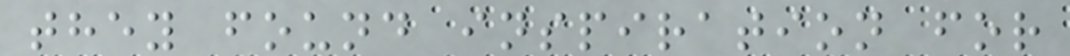they found inspiration for
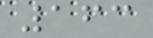163
